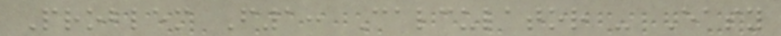Problem F1: Calculator - Easy
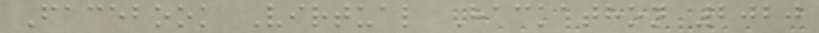Facebook Virtual Hackathon 2020
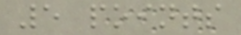5 points
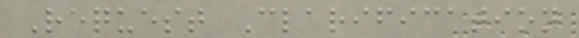Request Clarification
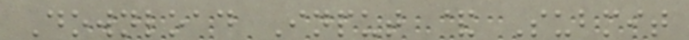Download Input & Submit
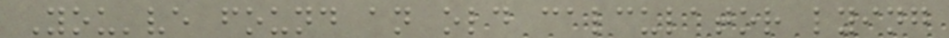You've found an old calculator lying
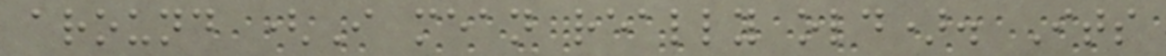around (I mean really old). Its
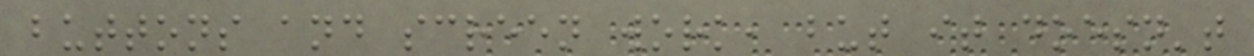buttons and screen work, but it doesn't
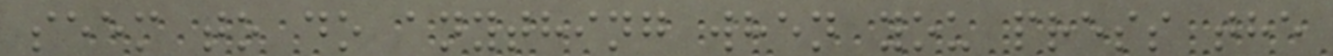seem to do anything when you press the
